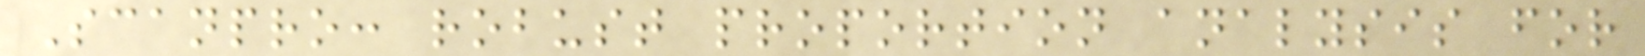Scanpro: robust proportion analysis for
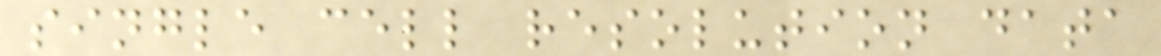single cell resolution data
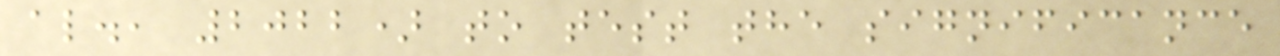al., 2022) to test the significance
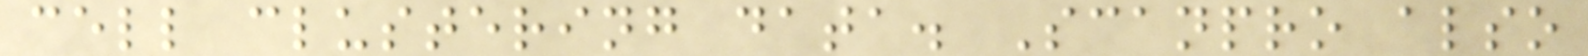cell clustering data. Scanpro also
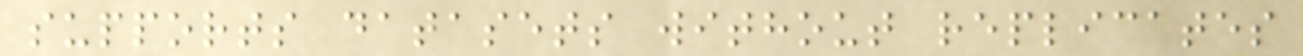supports datasets without replicates
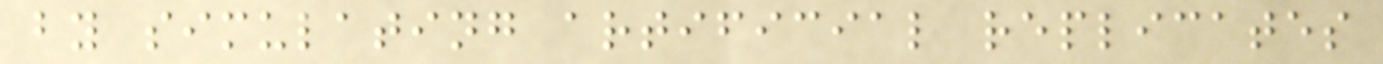by simulating artificial replicates
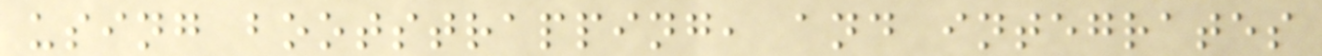using bootstrapping, and integrates
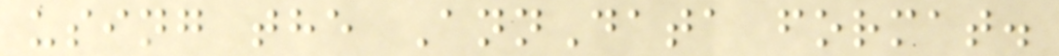using the AnnData format.
